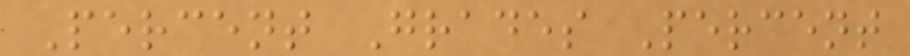Percent Grades Percent
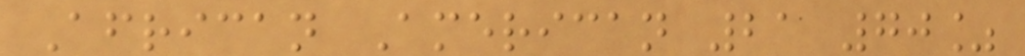African American 21 70%
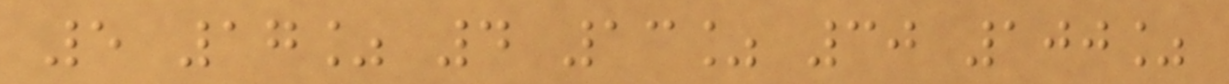5 17% 4 13% 30 100%
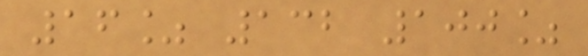16% 132 100%
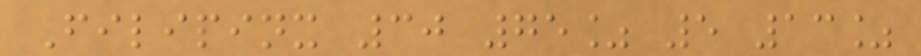Filipinx 30 75% 5 13%
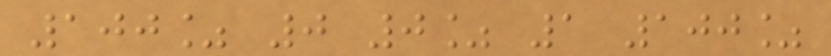100% 0 0% 1 100%
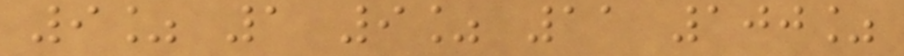9% 1 9% 11 100%
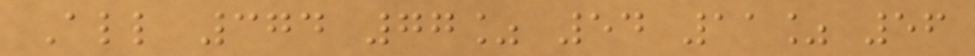All 374 77% 54 11% 56
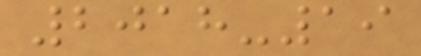2018-19
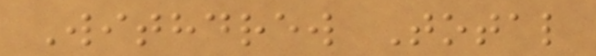Withdrew Total
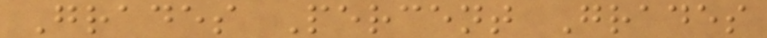Grades Percent Grades
